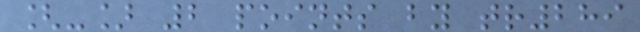[-] 2 points by tr289
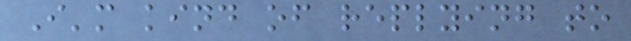I'm kind of replying to
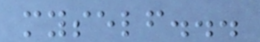myself...
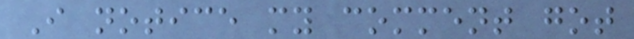I notice my comment got
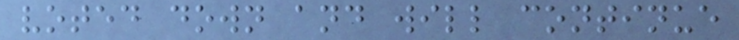voted down and will continue
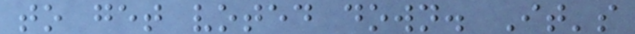to get voted down. It's
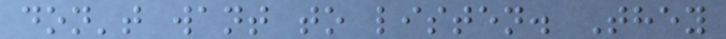don't want to listen. They
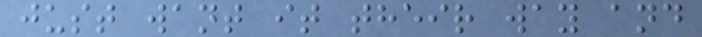just want it their way and
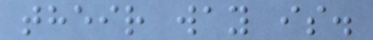their way is.
